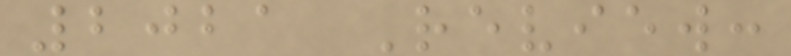2021 Review:
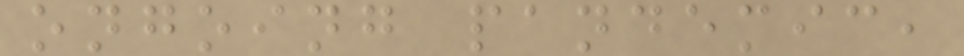ongoing pandemic,
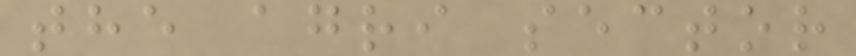the agri sector
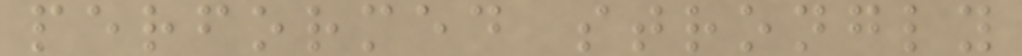performed strongly
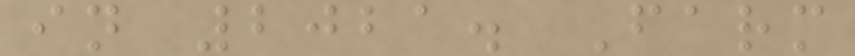in 2021. Farm
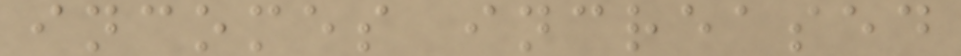incomes increased
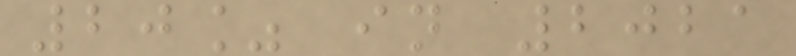20% in 2021
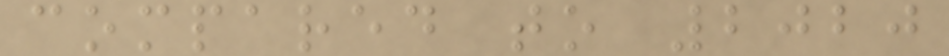compared to 2020
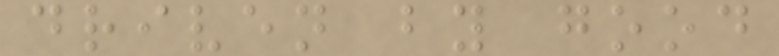driven by good
